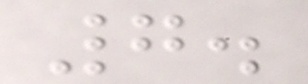7.
